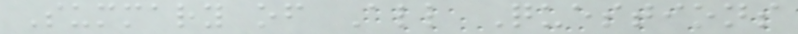Summary of All Questions
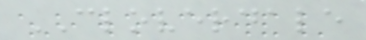CLOVERDALE
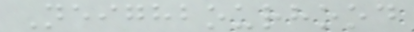Neighbourhood
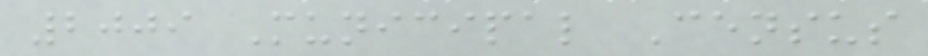2009 Municipal Census
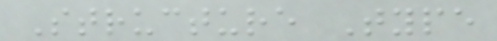Structure Type
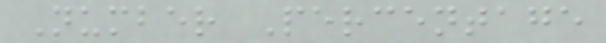Number Percentage
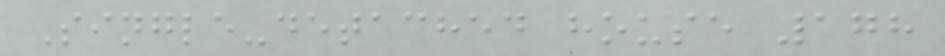Single-detached house 178
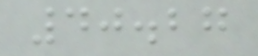40.27
